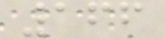166
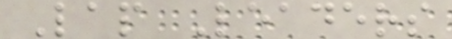Lap Leaders
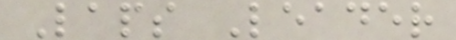Laps Leader
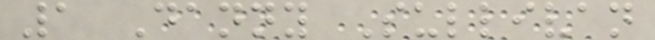1 Danny Sullivan
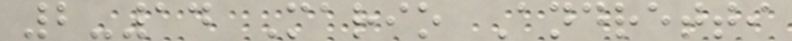2-14 Mario Andretti
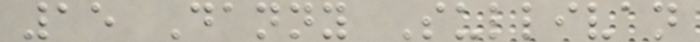15 Danny Sullivan
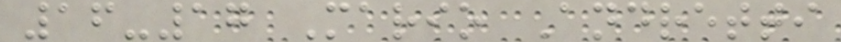16-17 Mario Andretti
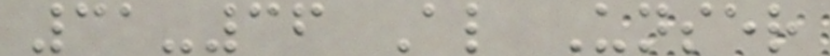31-36 Al Unser
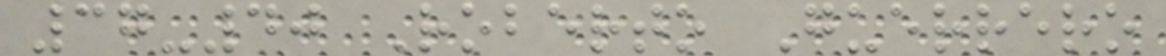37-40 Roberto Guerrero
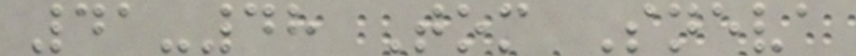41-48 Tom Sneva
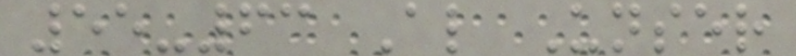55-63 Al Unser
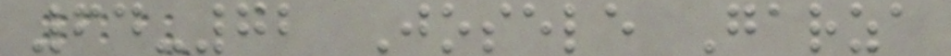64-72 Josele Garza
